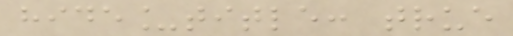hide_title: true
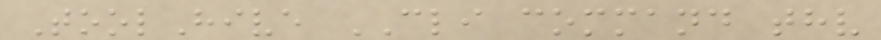ToolHive CLI command thv
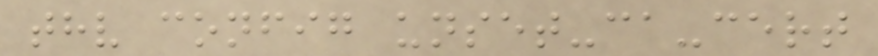thv config unset-ca-cert
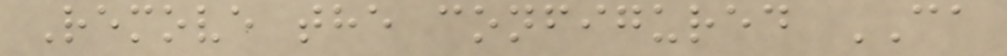Remove the configured CA
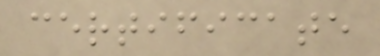certificate
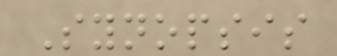Synopsis
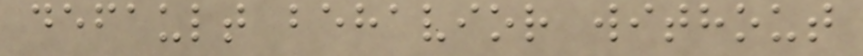default behavior without
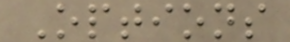Options
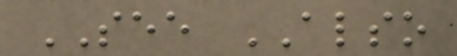SEE ALSO
